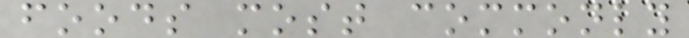foods most commonly
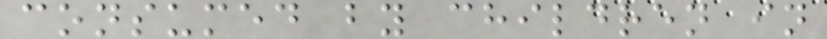consumed by children in
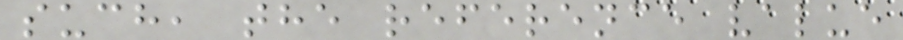such, the reference value
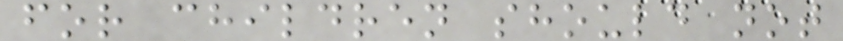for children should not
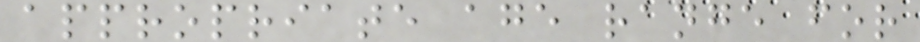appropriate age range for
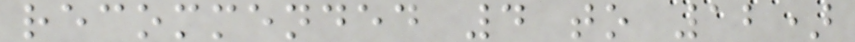recommended 4 to 12)
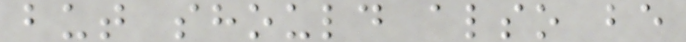but should also be
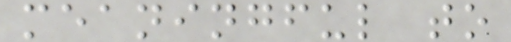meaningful to
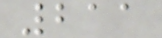211
